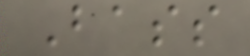Bass
